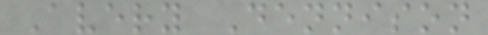Avery Dennison
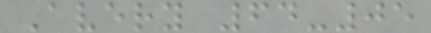Avery 64-05
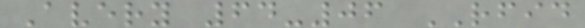Avery 64-06 RFID
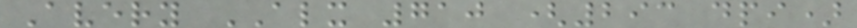Avery ALX 710 (293 dpi)
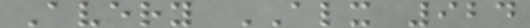Avery ALX 924
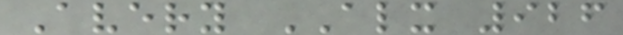Avery ALX 926
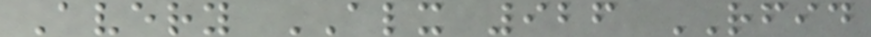Avery ALX 926 RFID
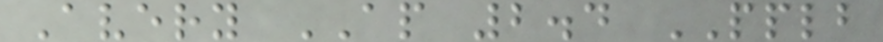Avery AP 2.4 PPLB
